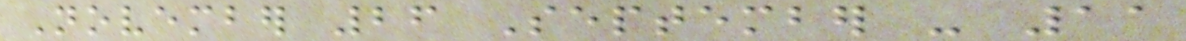November 26 September - 11
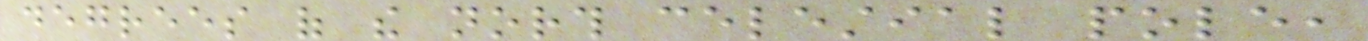degrees of the north celestial pole,
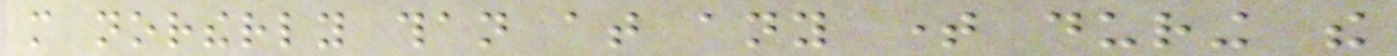more northerly than at any time during the
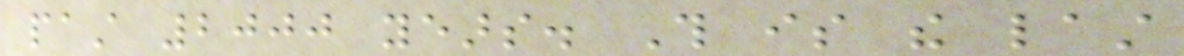past 2000 years. This is the last
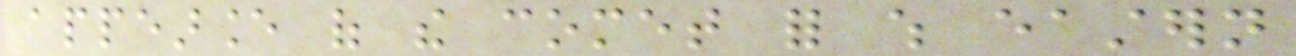appearance of the comet for which eastern
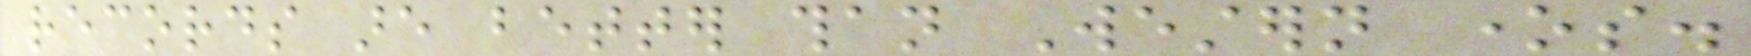records are better than Western ones.
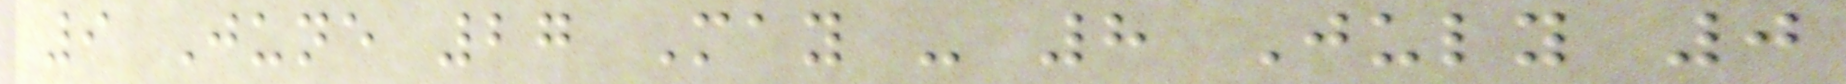9 June 27 May - 8 July 0
